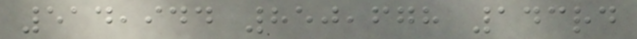514,944 850,678 143rd
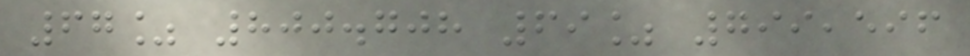67% 800.708 69% 799,596
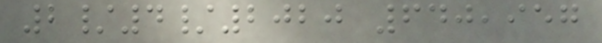2/4/2020 640,957
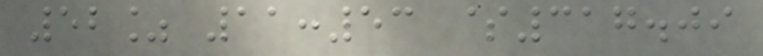52% 11:53 $317.09
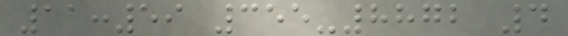11:59 355-8872 4
